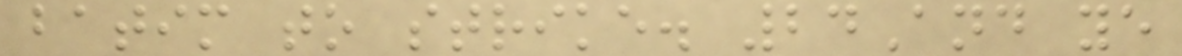batim to strike. 24And ye
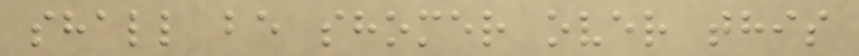shall be shomer over this
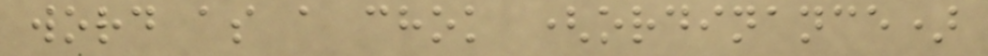word as a chok (ordinance)
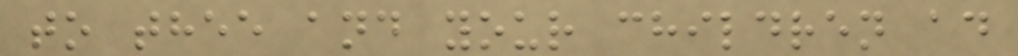to thee and your children ad
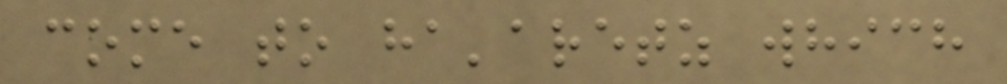come to ha'aretz which
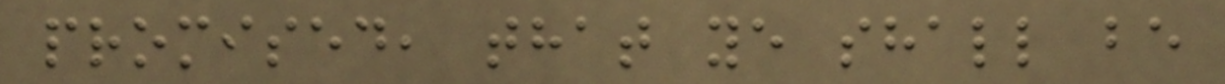promised, that ye shall be
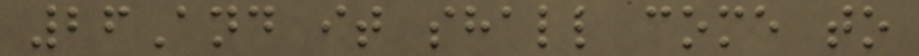26And it shall come to
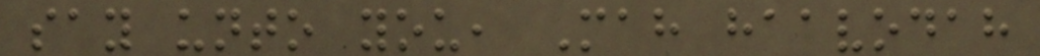say unto you, Mah haavodah
